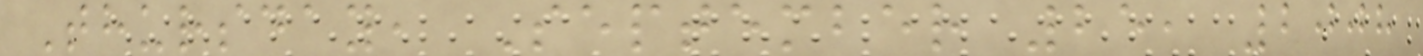Thursday, September 25, 2008
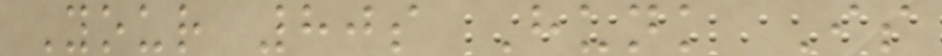Your 80s Hunk Is
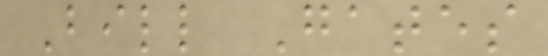Bill Gates
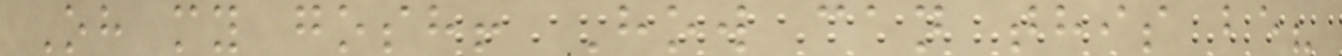Oh my gosh! How can this be?
